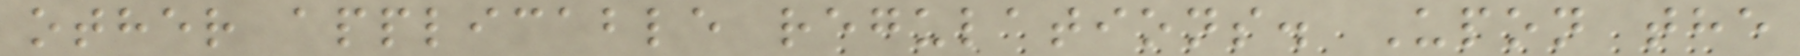other applicable regulations. Upon the
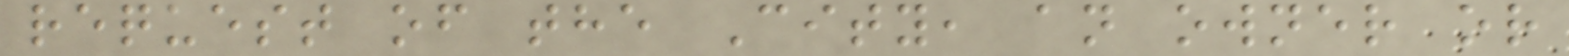request of the City, an owner or
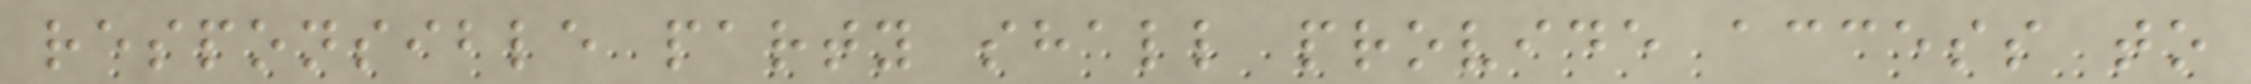responsible party shall provide access to
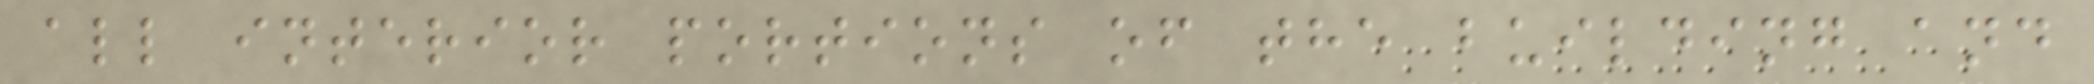all interior portions of the building and
